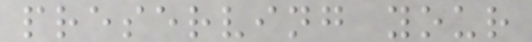preserving your
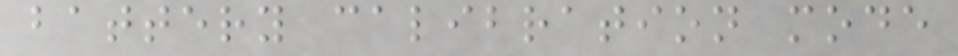battery calibration mode
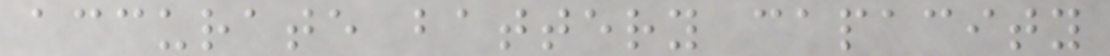accurate battery capacity
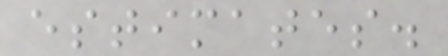estimates.
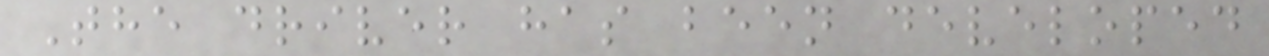The driver has been developed
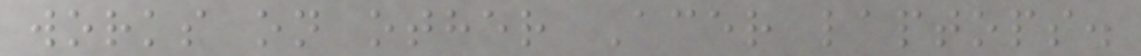works on other Acer laptops.
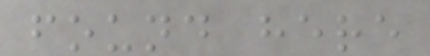found here
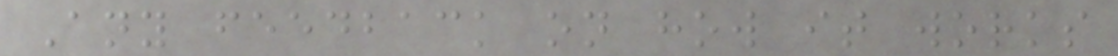Any feedback on how it works
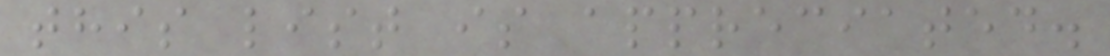this list is appreciated.
